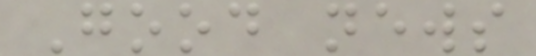Good news
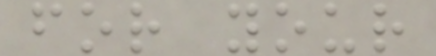for your
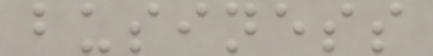business
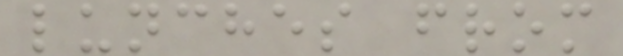lunches from
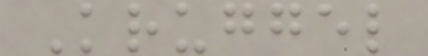Kruggel
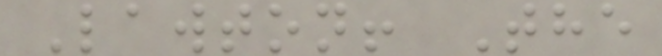Lawton! The
